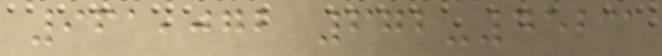961,072 672-4523
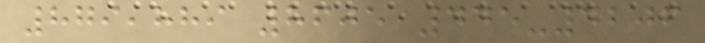879,889 8605 445-4206
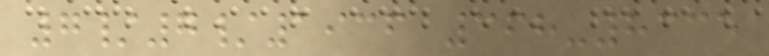7/7/1936 368-8335
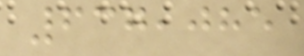637,085
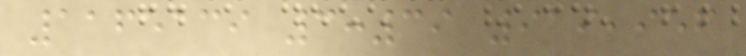1165139 3:39 919,956
